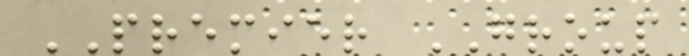PREMIER GROUP
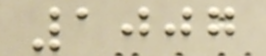1007
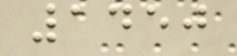1450
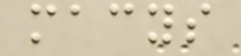macys
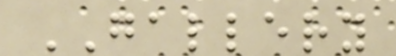GALLERY
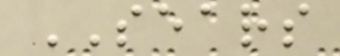SEARS
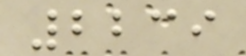2239
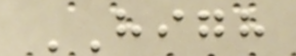HIGH
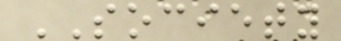SOCIETY
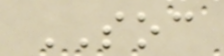SOC
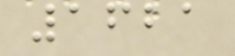1621
